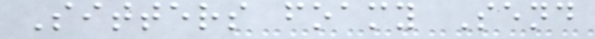Sitters foamy Send
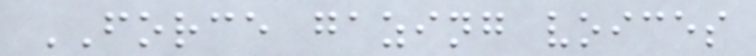FORCE gazing voices
